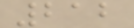212
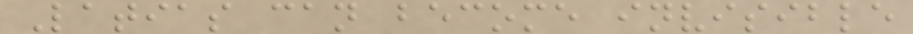Latias can become invisible
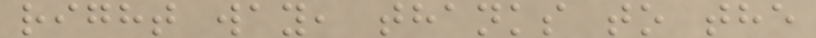right way, thanks to the
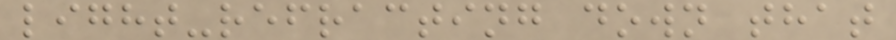light-refracting down that
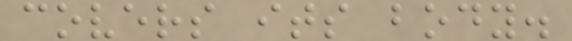covers its body.
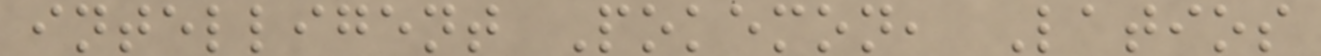intelligent Pokemon, Latios
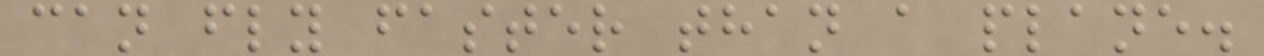can fly faster than a plane.
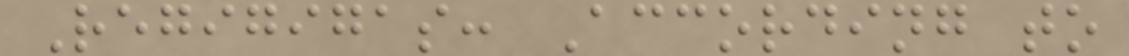Regigigas: According to
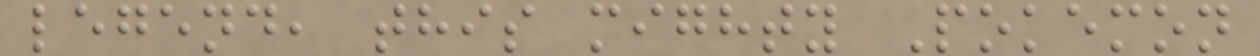legend, this mighty Pokemon
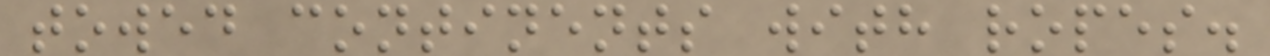towed continents with ropes.
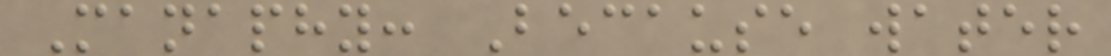Manaphy: Because water
